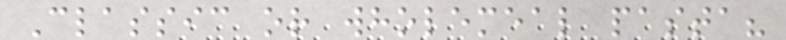Classic or wholemeal pasta?
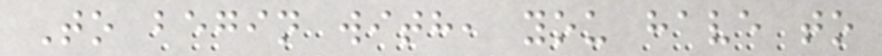To begin with, you have to
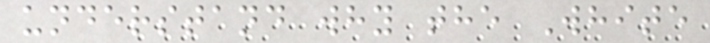understand why the White
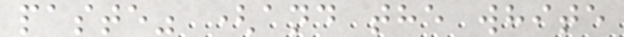paste" (and the white
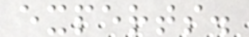experts.
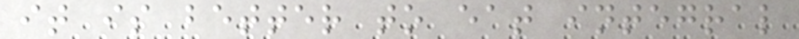it is better to eat integral
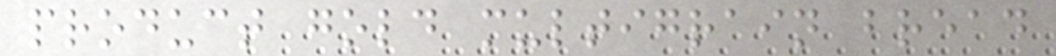product gold multigrain bread
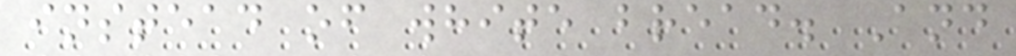instead of white bread. And
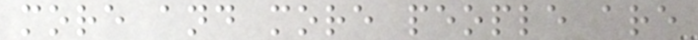more and more people are
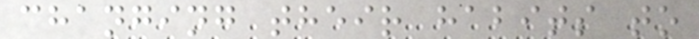changing their habits to
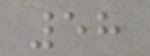58
